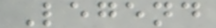Legend
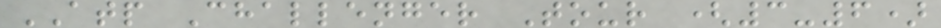ATP Challenger Tour (3-6)
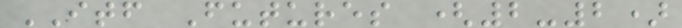ITF Futures (2-2)
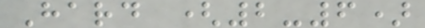Hard (2-6)
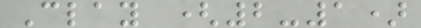Clay (2-1)
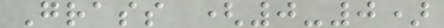Grass (0-0)
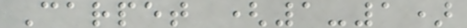Carpet (1-1)
